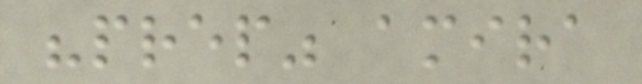"prep" amira
